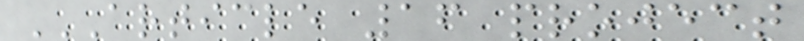ARTICLE 16 PROJECT
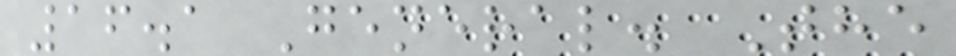16.1 General. The
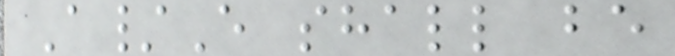A/E shall be
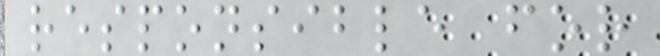responsible for
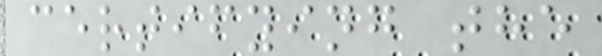certifying the
